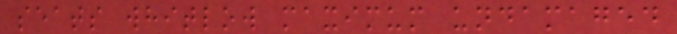seats whitlow maximum undamaged
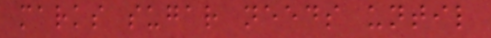marks sugar needs until
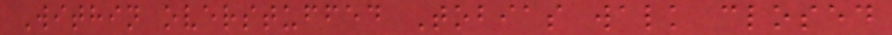Within overstuffed Tobias walk closed
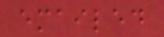emailed
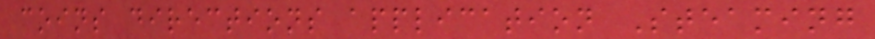coins directions application Steaming
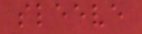sleeve
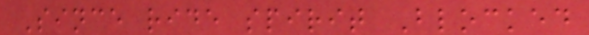Since ride spirit Blocked
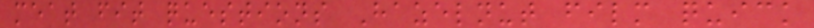meat fit questions Hazelnut film quick
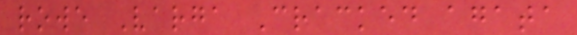rowe Varga Cracked agata
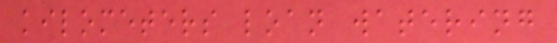kilometers loan watering
